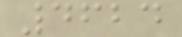4624
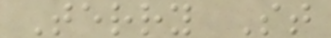Terry St
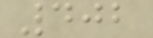402
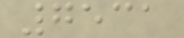7531
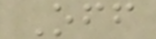Off
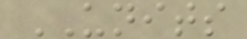UNITS
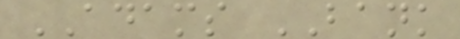ADAMS BANK
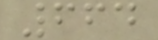664
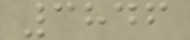3846
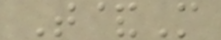T&M
